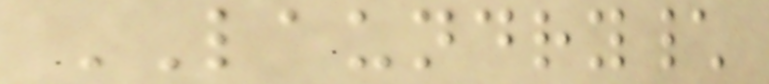LAUNDRY\
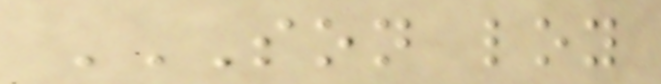SON LOY
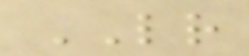LR
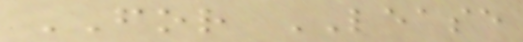FOR LEASE
